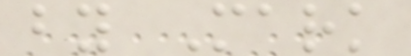by Mark
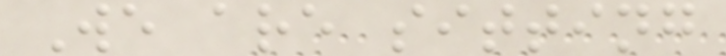We are sitting
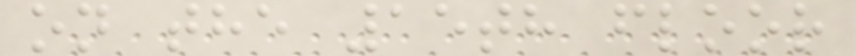on the 15th floor
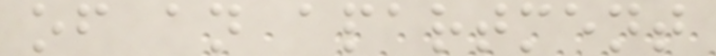of an apartment
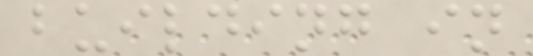building in
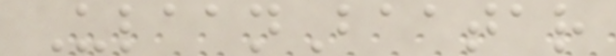UlaanBaatar
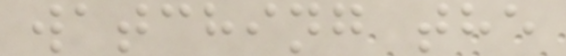watching the
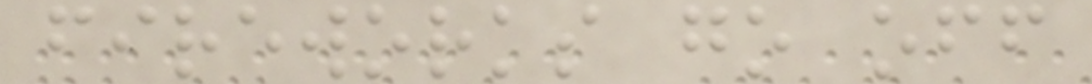fireworks go off
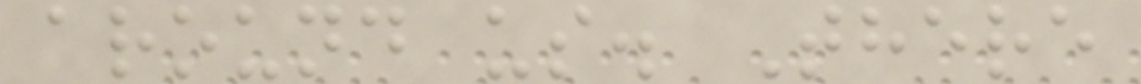around us. There
